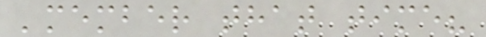'member that time?
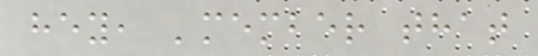hey, 'member that
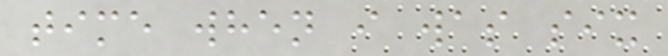time when i was six
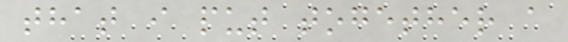that i put together a
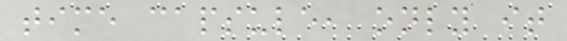time capsule, only it
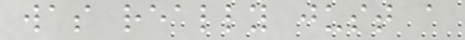was really just a
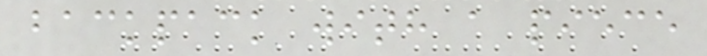backpack with a piece
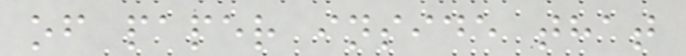of paper inside that
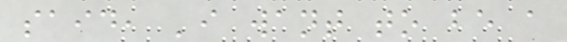said, 'i want to be a
